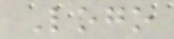Logo
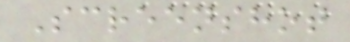Screenshot
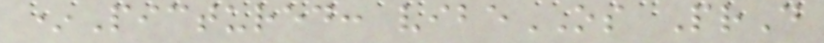*Pictured: vibeOS PrD
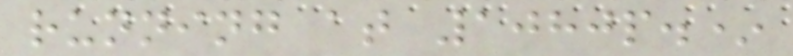running at 1080p.*
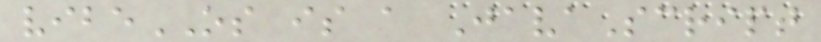vibeOS is a JavaScript
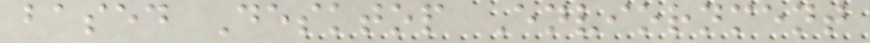based Desktop Enviornment
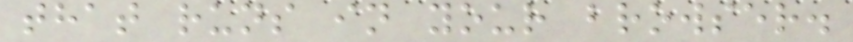that runs in your browser.
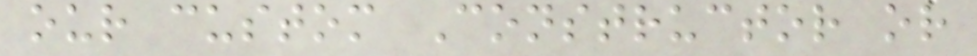our custom Constructor or
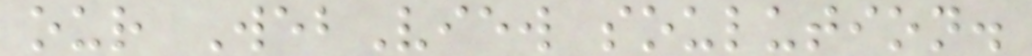our WebView soulution.
